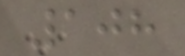108
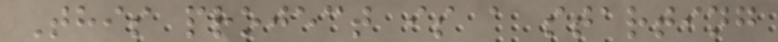This project is a starting
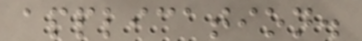application.
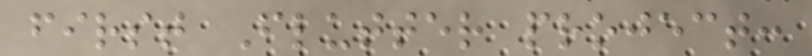first Flutter project:
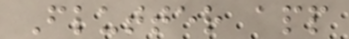Flutter app
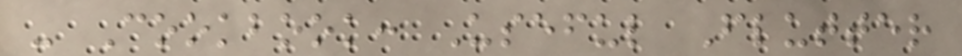- Cookbook: Useful Flutter
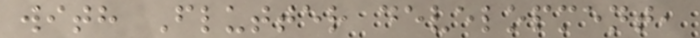with Flutter development,
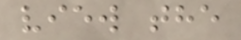view the
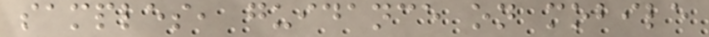samples, guidance on mobile
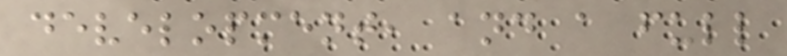development, and a full
